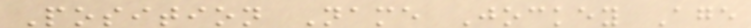Position Name Jockey Age
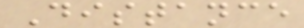Distance
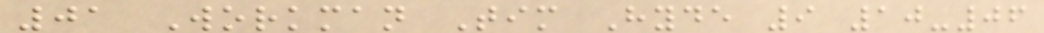01 Workman Tim Hyde 9 10-06
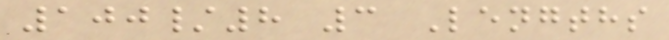100/8 3 Lengths
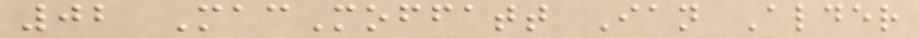02 MacMoffatt Ian Alder
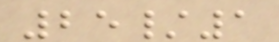25/1
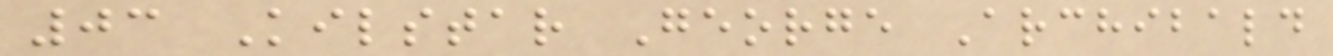03 Kilstar George Archibald
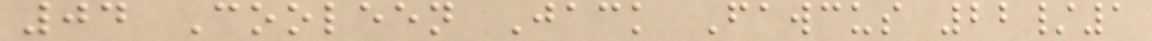04 Cooleen Jack Fawcus 22/1
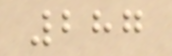287
